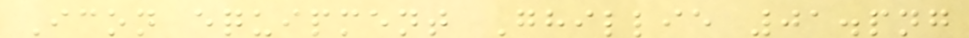Icon equipment Ghillie 01.png
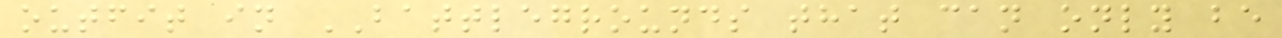outfit in BATTLEGROUNDS that can only be
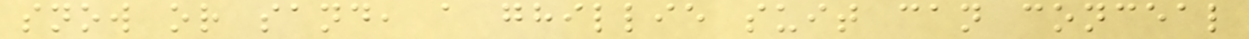snow or sand, a ghillie suit can conceal
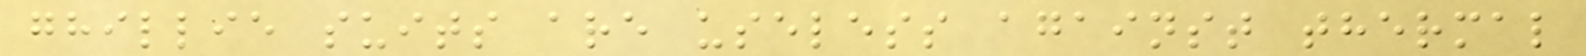ghillie suits are useless against thermal
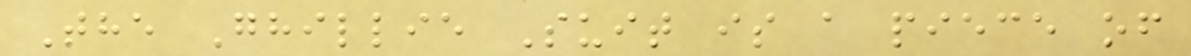The Ghillie Suit is a piece of
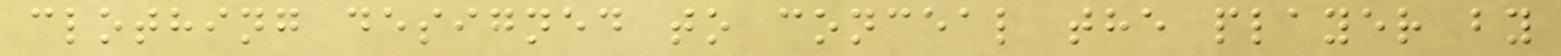clothing designed to conceal the player by
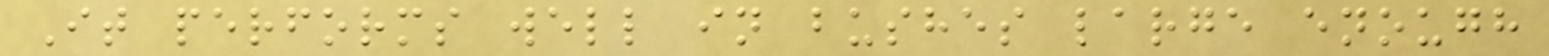It performs well in bushes large enough
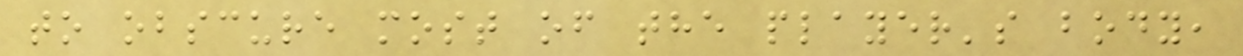to obscure most of the player's body,
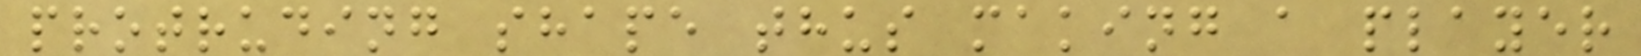protruding shape thus making a player
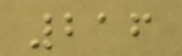216
